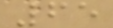65
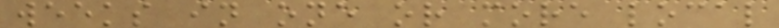weeks in one or more local
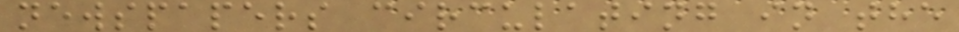newspapers circulating in the
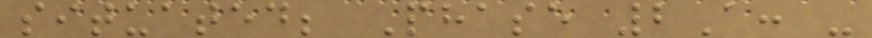situated; Phase 2A: -
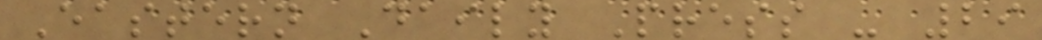Eastern Daily Press - 29
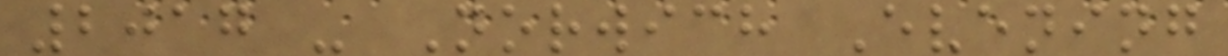2017 - Norwich Evening
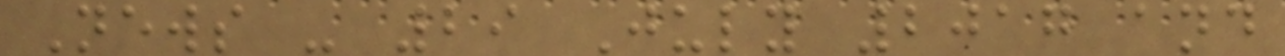News - 29 July 2017 and
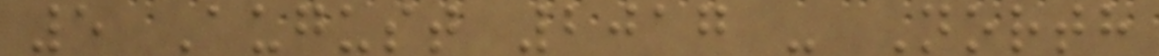5 August 2017 - North
